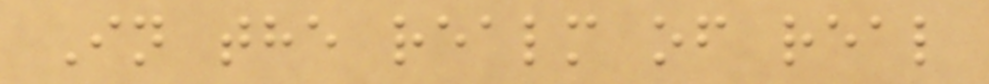In the realm of real
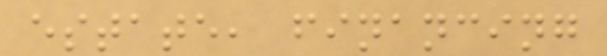estate, financing
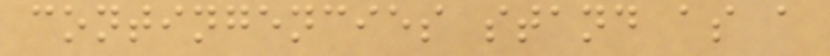contingencies stand as a
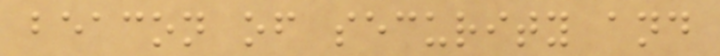beacon of security and
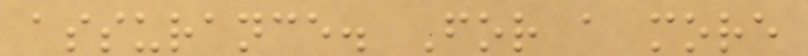assurance. For a more
